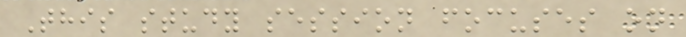This study session focuses on
